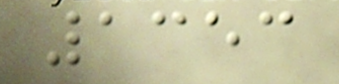1353
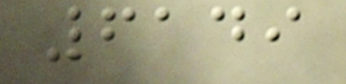6149
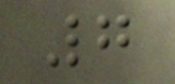7
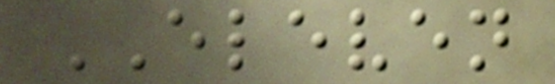ELEVEN
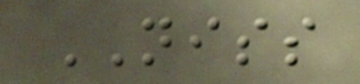NISS
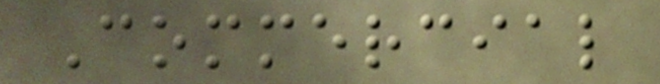Commercial
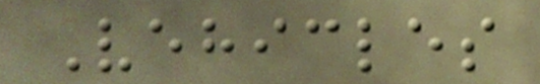Vehicles
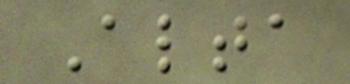Alta
